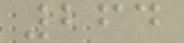264
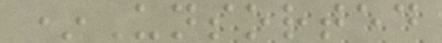*Unsorted
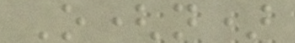O(n)
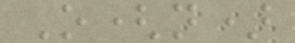O(n)
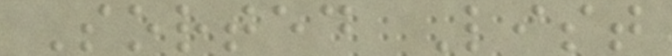Sorted List
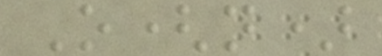O(n)
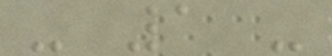- 1 -
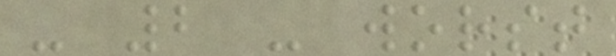- 2 - worst
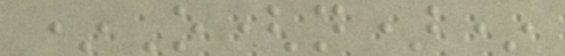*O(n)*
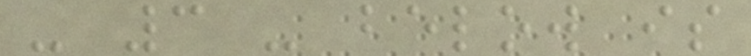- 3 - below is
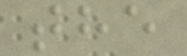the
